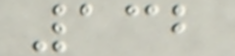132
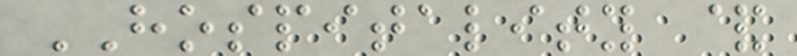HOSPITALITY &
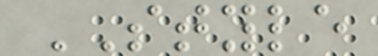STYLE
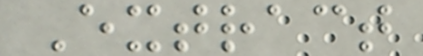Extract
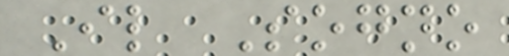Il Sogno
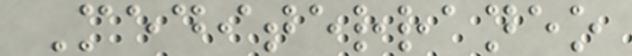Mediterraneo
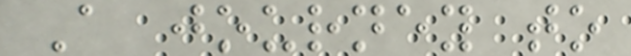A journey to
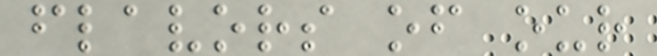flavors of our
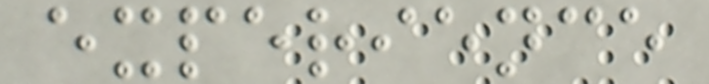experience
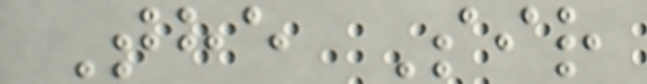The Sir
